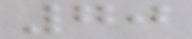70
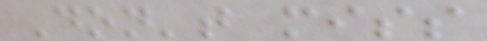Don't miss
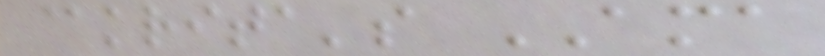@krita's AMA
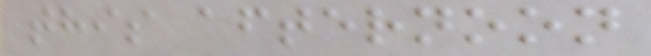this afternoon
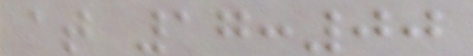at 17:00
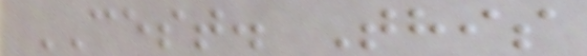CEST. This
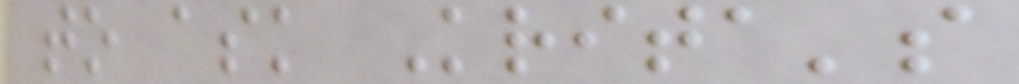to ask Krita's
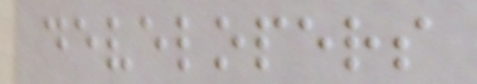developers
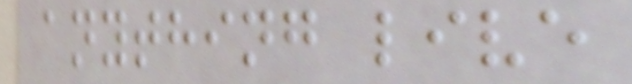anything live
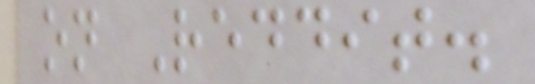on Reddit.
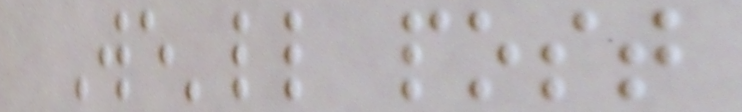We'll post
